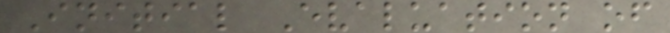Initial Evaluation of
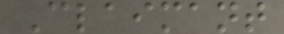Claimant
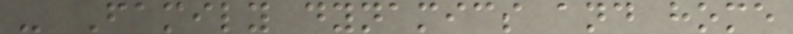- Family dynamics and home
